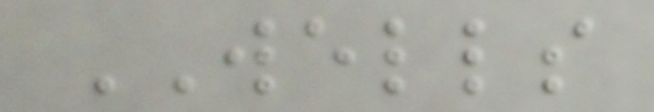WELLS
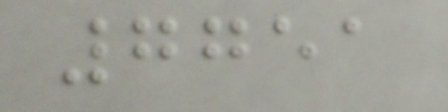7751
